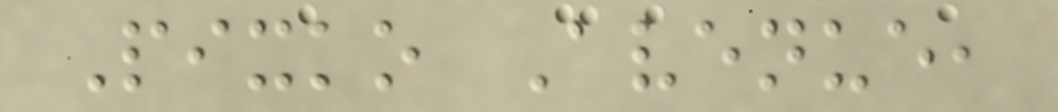Pixko Avenue,
